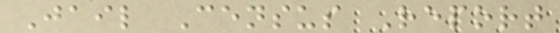Jail Census Report
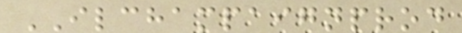ILCHAMPAIGNPROD
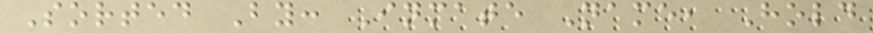Sorted By: Inmate Name, Hold
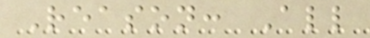Reason: All
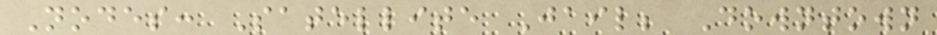Nodes: Satellite Jail; Downtown
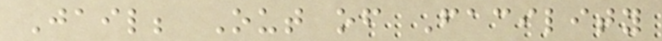Jail; Out of Facility
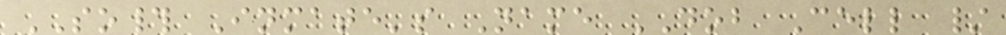SO# Inmate's Name DOB Cell /
